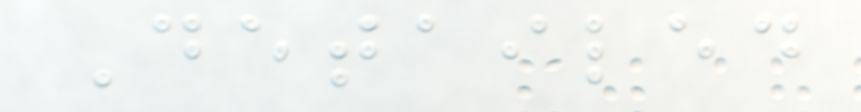Detailed
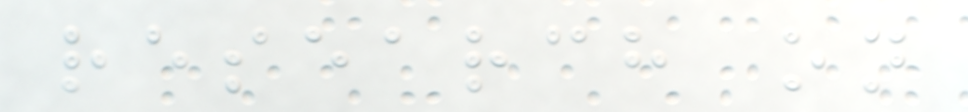research on
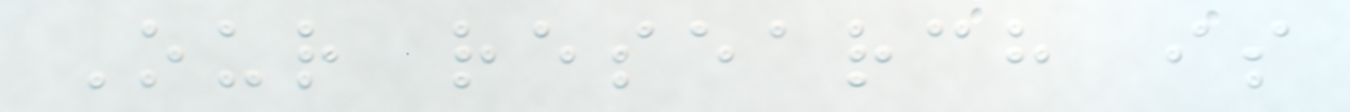Our research is
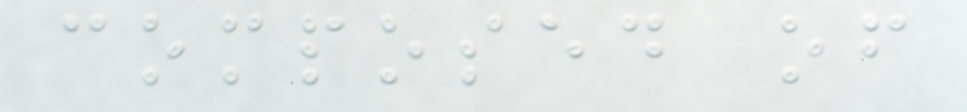composed of
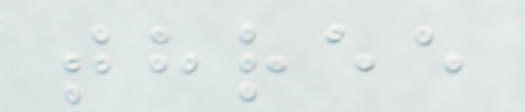three
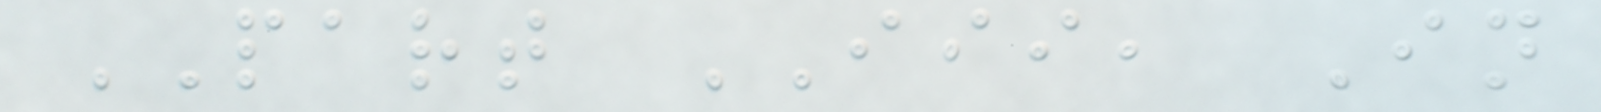PART III, In
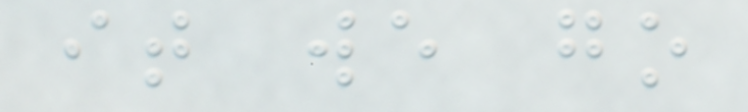it we go
